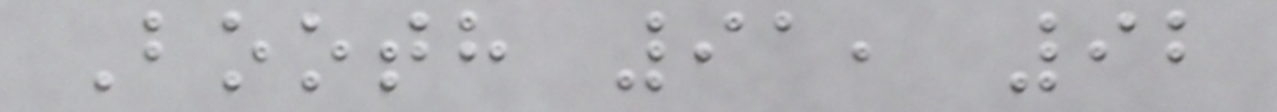Booth 91, 92
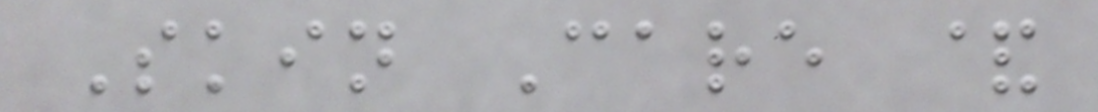Skin Care &
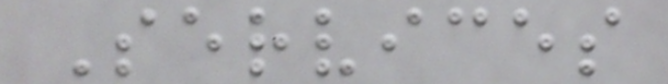Services
